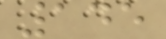145
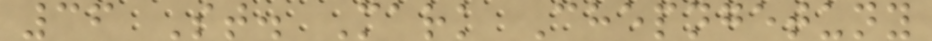36 St. Mark Chepngetuny
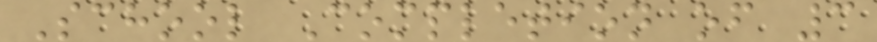School Completion of 3
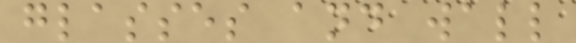glasses and wall
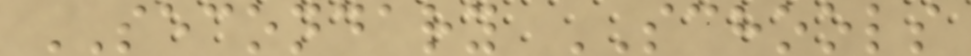SECONDARY SCHOOLS
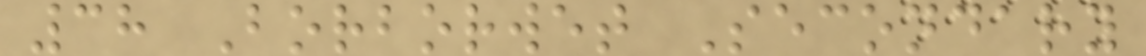38 Borborwet Secondary
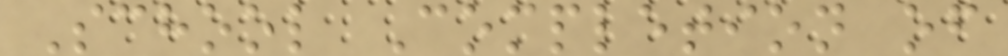School Completion of
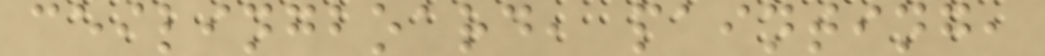ceilingboard, painting,
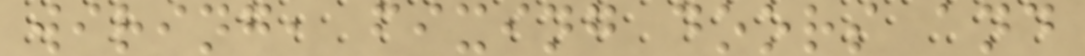wiring, fixing doors and
